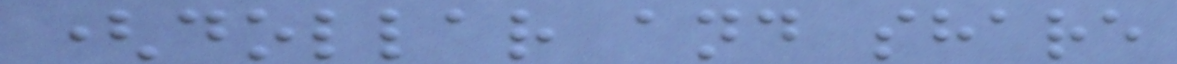(dollar and share
